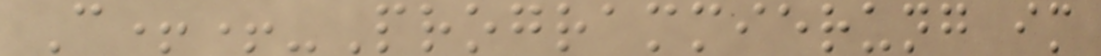C++-Programmierung im
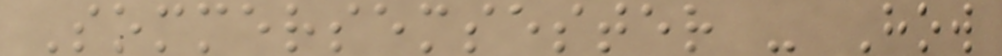Sommersemsester - How
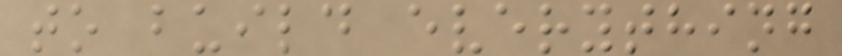to build everything
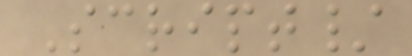Script/
